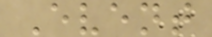Event
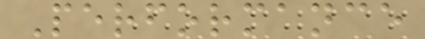Performance
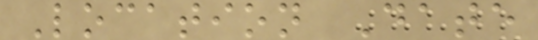Location Date
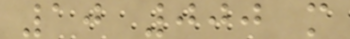10 000 m
